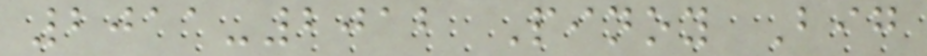2011-2012 Pinoy Big
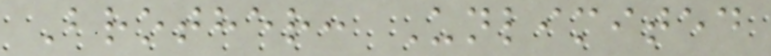Brother: Unlimited
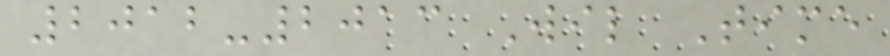2012-2013 Wil Time
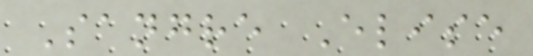Sangre Elise
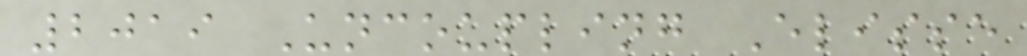2019 Uncoupling Elisse
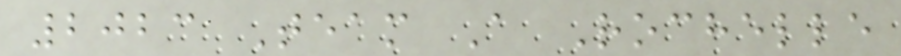2023 Team A Rochelle
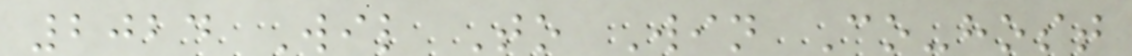2024 Wil To Win Co-host
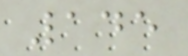145
